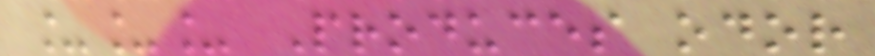___ Produces odor
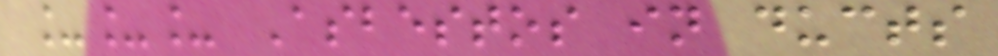___ Asbestos in ducts
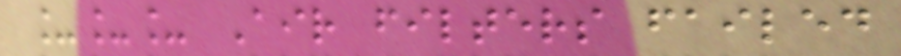___ Air filters failed
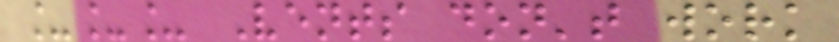___ Vents don't work
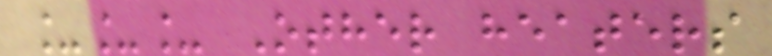___ Other heaters
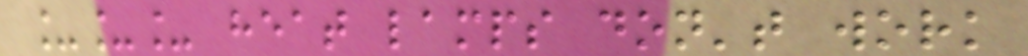___ heat lamps don't work
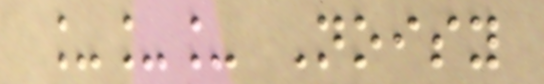___ Noisy
